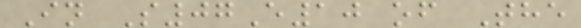In S07E10 of The
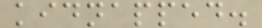kidnapped.
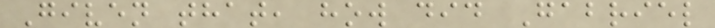Given that, how did Gabriel
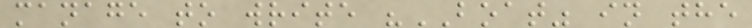manage to write "BOAT" in the
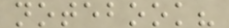notebook?
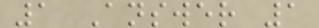1 Answer 1
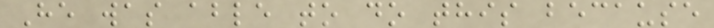He was able to do this because
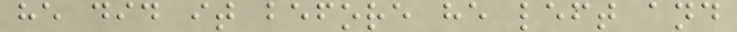he did it before he left and
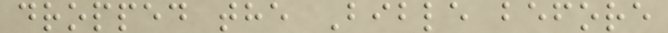dropped the Bible before
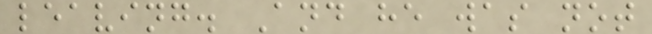leaving. And he was not
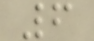6
